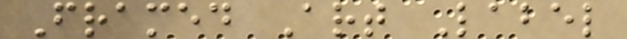Framed Art Label
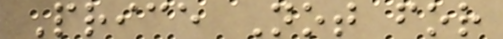Price Not for
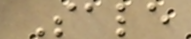Sale
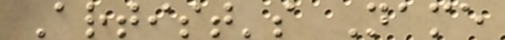Artist's Name
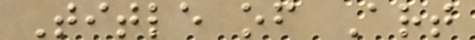Title of Art
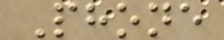Phone
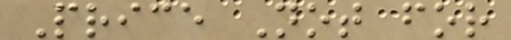Price Not for
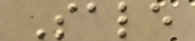Sale
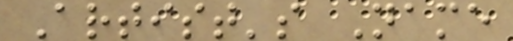Artist's Name
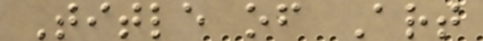Title of Art
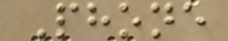Phone
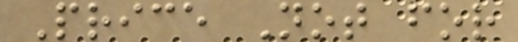Price Not for
